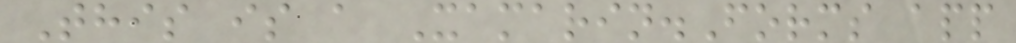This is a Xamarin.Forms app
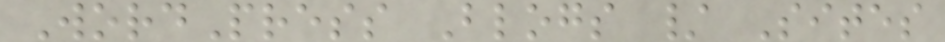WordPress Blogs / Sites
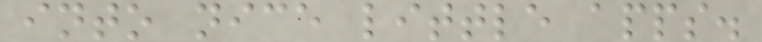into nice little apps.
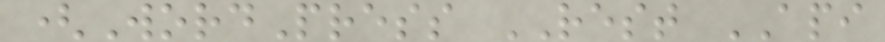(WordPress REST API
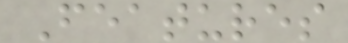Features
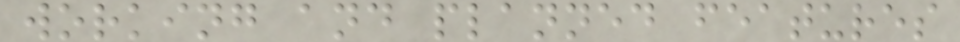working and planned features
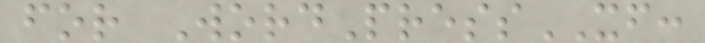for WordPressXF:
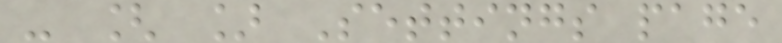- [ ] Settings page
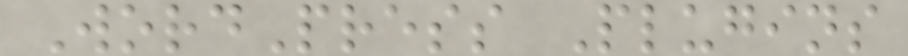WordPress Plugins
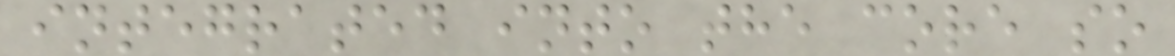integrated into the core so
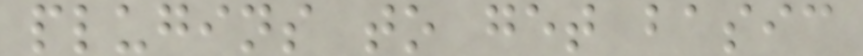plugins to get basic
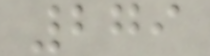279
